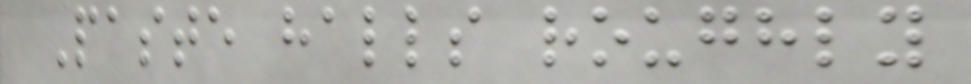Paste halls roughly
